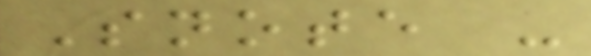Snote -
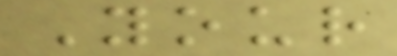Your
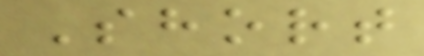Short
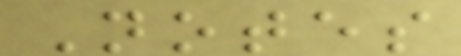Notes
